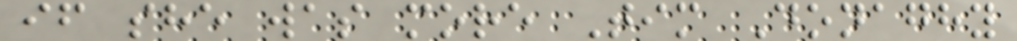if she was more Tim Donaghy
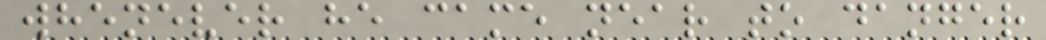whenever he came near to danger
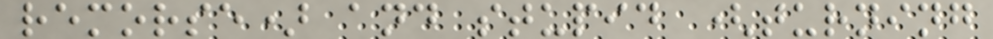remorse) and stupid (turning
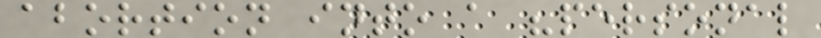abortion into a "personal
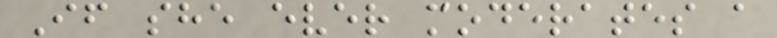If she ever moderates a
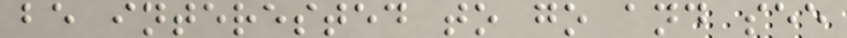be interested to go and see
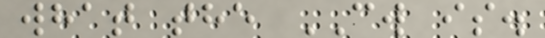what the CW is.
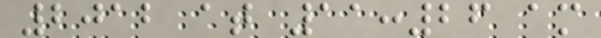2012 at 11:26 am
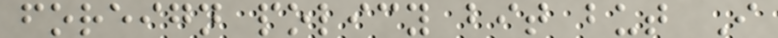foreign policy bit but I
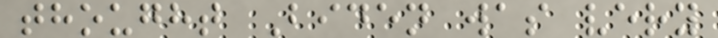thought Biden was very
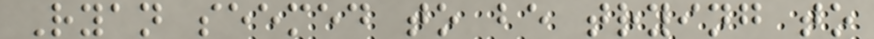Ryan seemed to be trying to
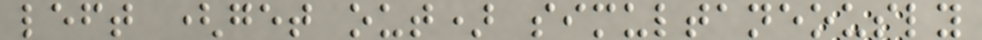left (get out) simultaneously
